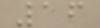16
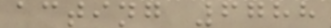acting 6788
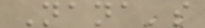Nana's
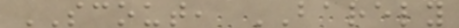SCOUT, BARELY
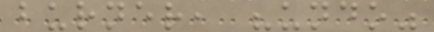burner, "undo"
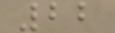22
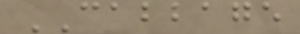CABBAGE
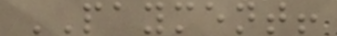PAYMENT!
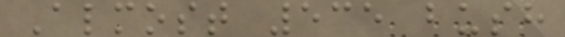Almost 535 bush
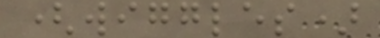(wiggles)
